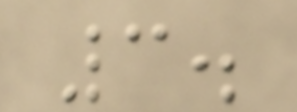3.
